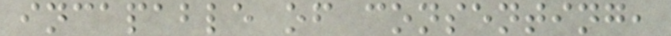incapable of consenting,
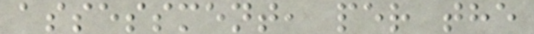assessment, per the
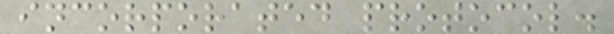incorporated protocol.
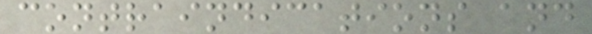contraindications and
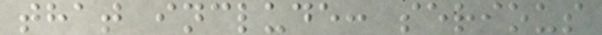that include: serious
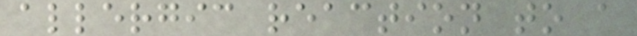allergic reaction to a
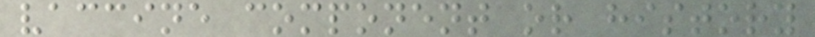vaccine component or history
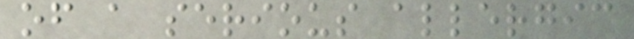of a serious allergic
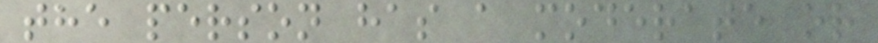the person has a moderate or
